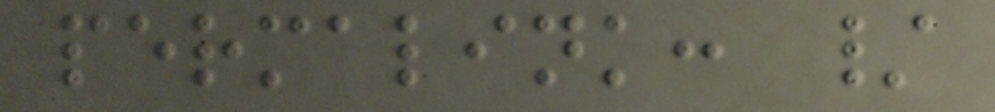permalink: /
